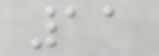11
